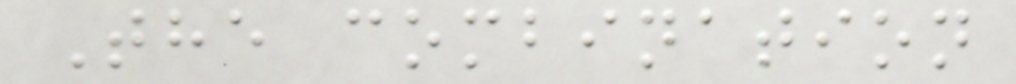The combination
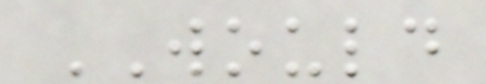WOULD
